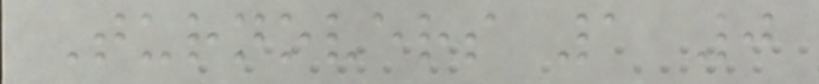Turnovers 1 0
